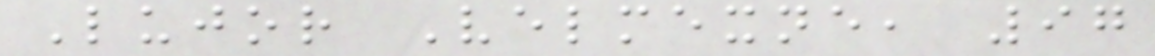Lujor Velmexne, 97
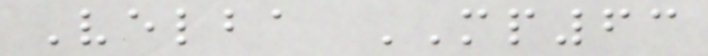Velba MP63
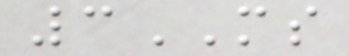3MS
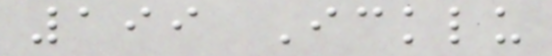199 Icklu
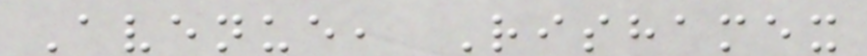Avenue, Rishamex
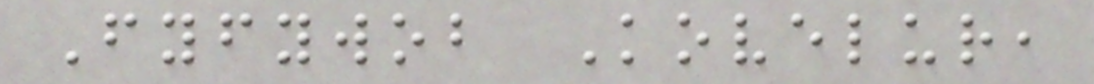Fyfywob Kovelur,
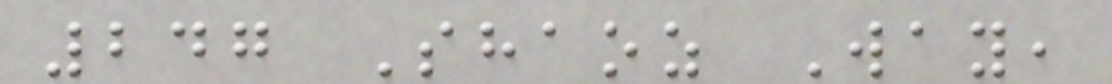247 Shaoz Way,
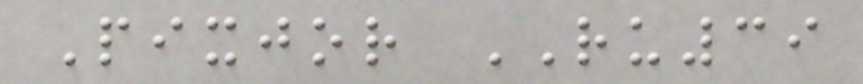Pixjor RU39
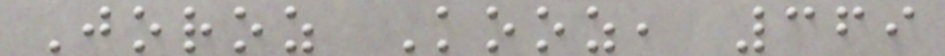Joroz Kooz, 369
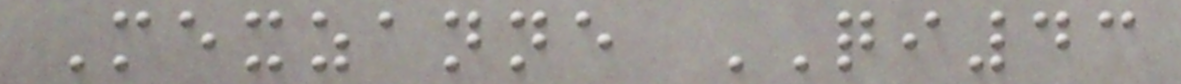Mexzanne QI43
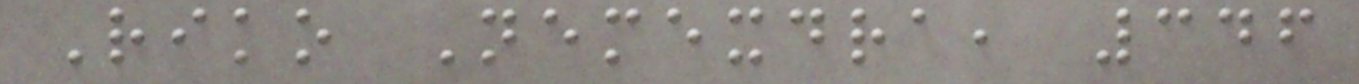Riko Nemexdra, 346
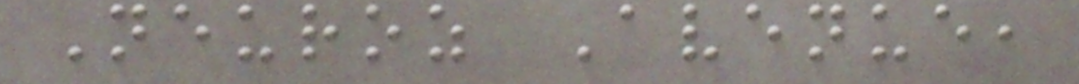Neuroz Avenue,
